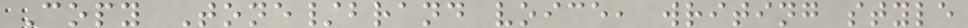Copy Tone/brand voice, writing style
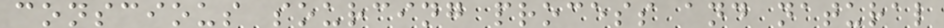conscious sourcing process and natural
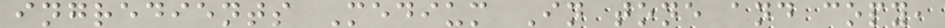ingredients Medium In tone and copy,
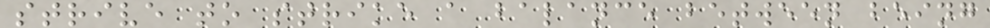strive to strike a balance between being
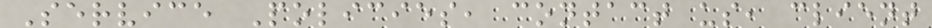Service Policies, contact us, client
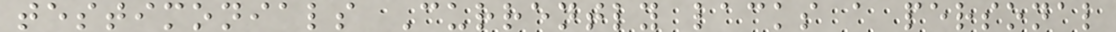testimonials Currently lacks a personal
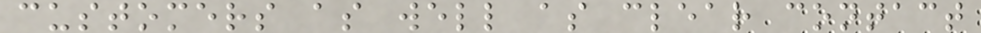customers as well as clear contact
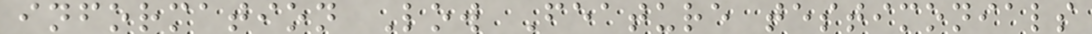information Low Feature testimonials
